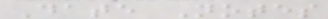Date Notes
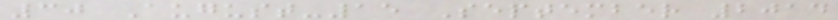30 August-15 September 2014
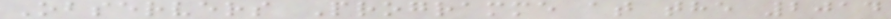Observers Programme at the 2014
